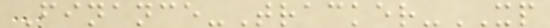Finance-Tracker-XP
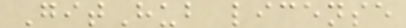GitHub license
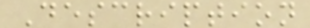Description
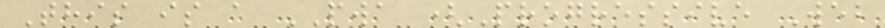This is a PWA (Progressive Web
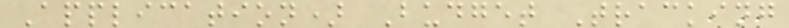Application) Budget Tracking
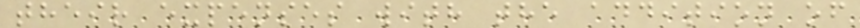their expenses with the addition of
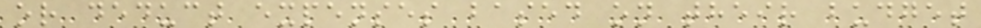or deduct expenses based on their budget
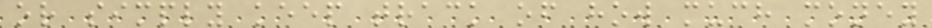or simply keep track of how much money
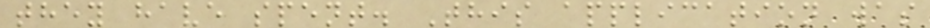they have spent. This application was
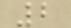2
